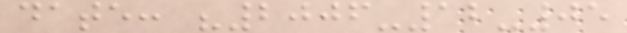date: "2006-12-05
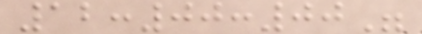12:00:00"
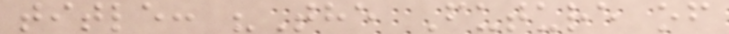title: "The Future of
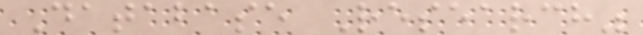Database Research"
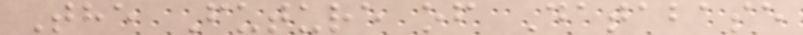The Future of Database
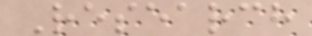Research
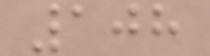108
